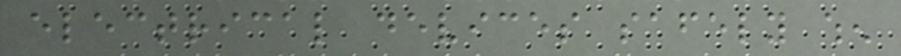electrical devices safely when
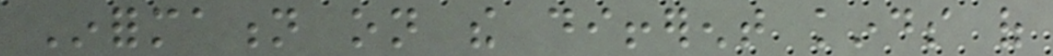Information on the different kinds of
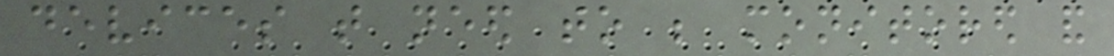devices that need to be monitored and
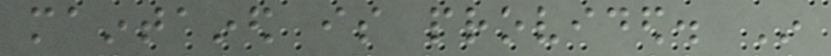maintained is provided. In
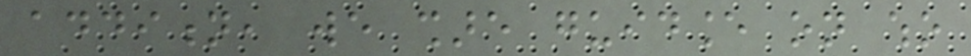addition, we share guidance on who
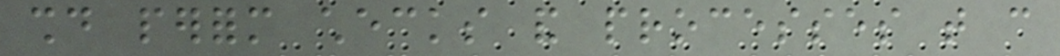should perform checks and processes that can
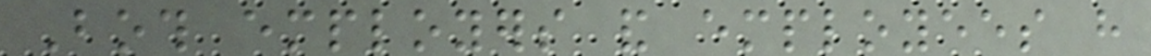Both employers and employees have
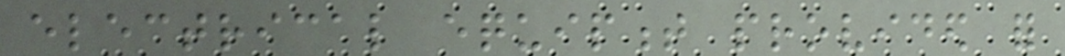electrical equipment provided for
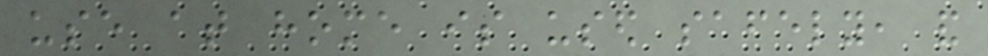use at home is used safely, and
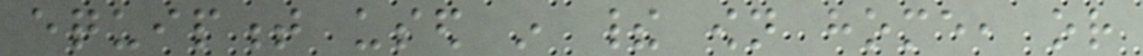equipment used in their own home, or
